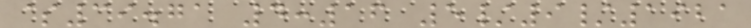$39.71 4:16 5/9/1921
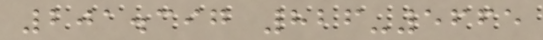201.397 826-5665
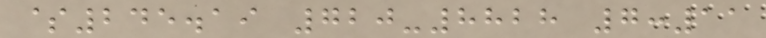$245.19 720-8828 7:11
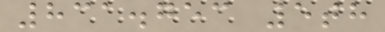831.753 5th
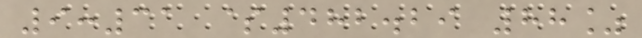9:31 $482.29 88%
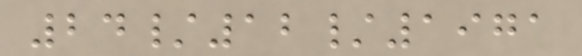24/12/1971
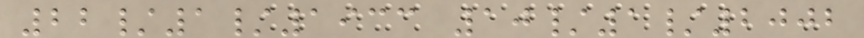22/1/1933 10/1/2002
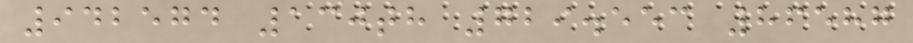942574 130th 729.553 86587
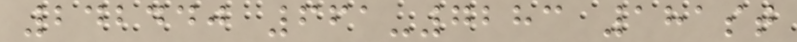242440 661-7283 181st
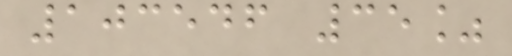103546 35%
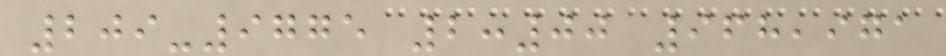209-9775 2:00 968,971
